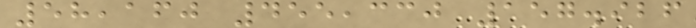58,160 455,330 157.926
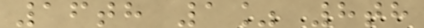16th 1% 8th
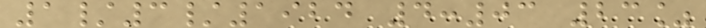1/3/1924 4:03 23%
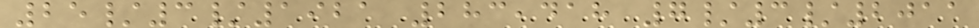25/3/1921 283,418 7/3/2011
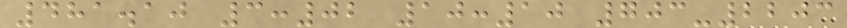481.10 3:02 10:10 703-2203
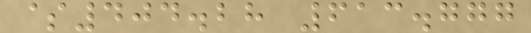$404.28 613.777
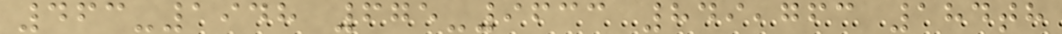463-1948 675-9633 849,763 184th
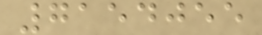7154055
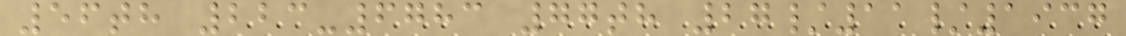56th 223-6783 77th 27/11/1937
